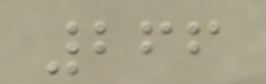266
